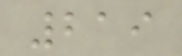219
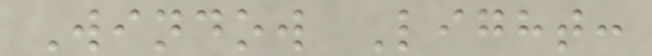Window Light:
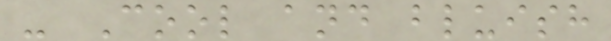- Cool and bluish
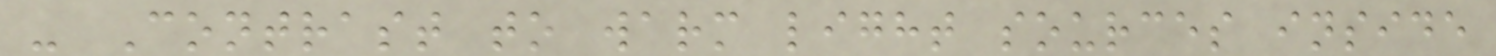- Contrast to warm light sources inside
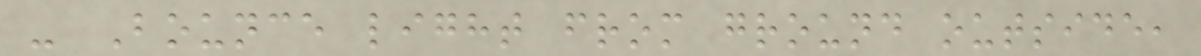- Bounce light from ground outside,
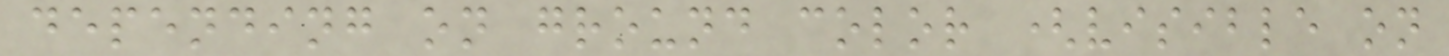depending on ground color (visible on
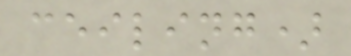ceiling)
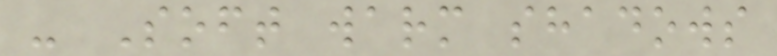- Soft warm shadows
